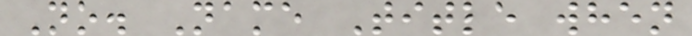No. Name Title when
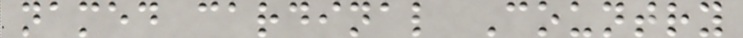named cardinal Country
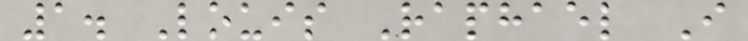1. Louis Raphael I
